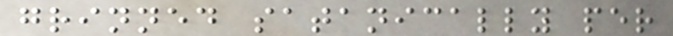grinned satanically per
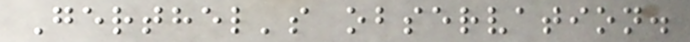Gerthel's observation.
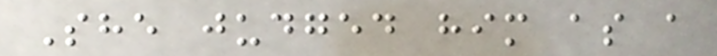She judged him as a
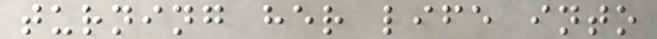turning her life into
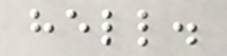hell.
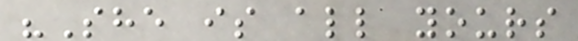"She is all yours
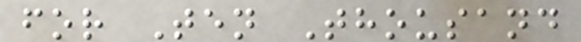for Ten Thousand
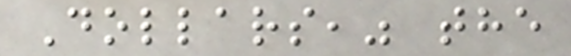Dollars," the
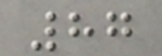87
